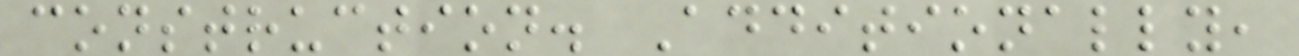construction. Additionally,
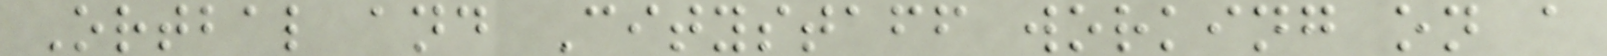Ortbal and Citystaff working on a
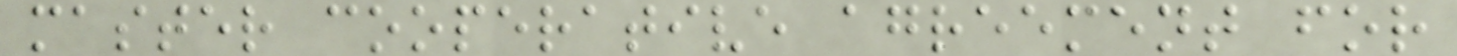master cooperative agreement for
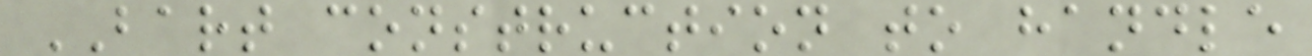BART construction to handle
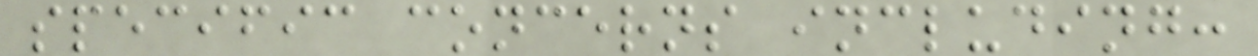specific concerns including:
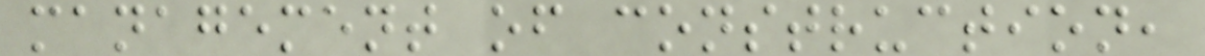management of construction,
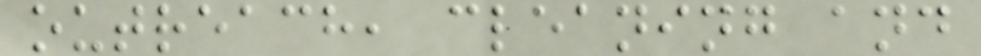outreach, cleaning and
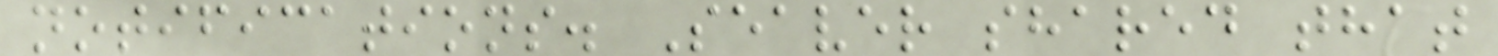notifications. Seaver shared that
